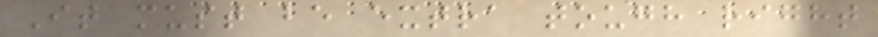It must be extra tough right
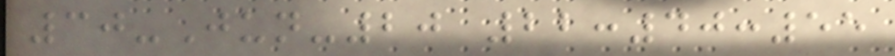30-Jun-20 22:40:55
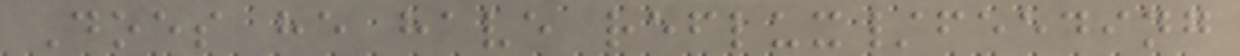Does he have reflux/feeding
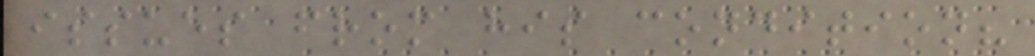issues from his condition?
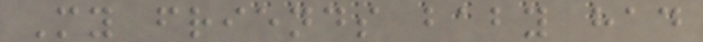My friends baby had
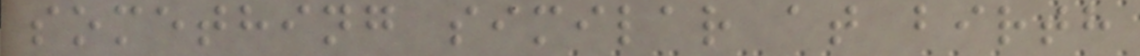something similar at birth
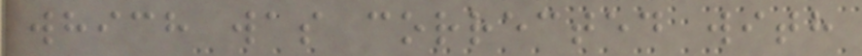which was corrected with
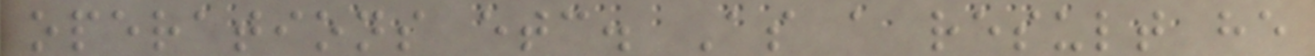operations etc. As a result he
